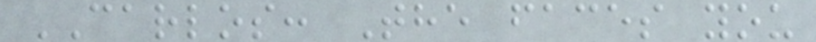CARLOS: The faces you
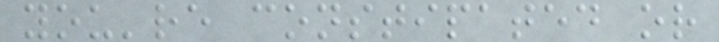you're constipated or
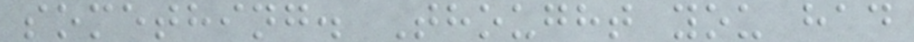something. Thought you had
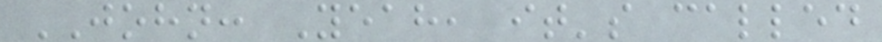JOHN: Yeah, it's called
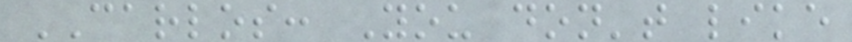CARLOS: You don't like
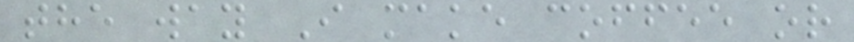the way I make coffee or
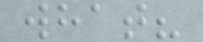what?
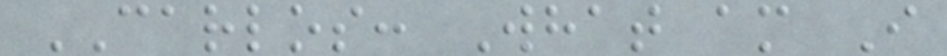CARLOS: What am I
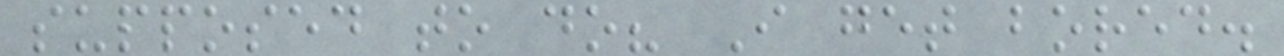supposed to do? I get bored.
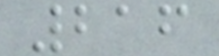216
